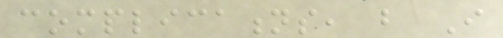complications, but I
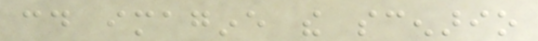could imagine the scenario
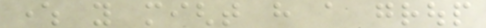where you might have a group
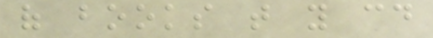of books that you could
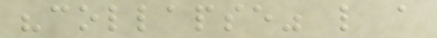"collapse" like a
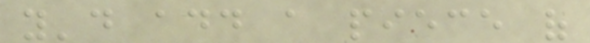you'd add a piece of
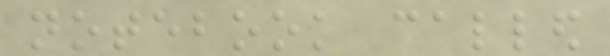notebook called
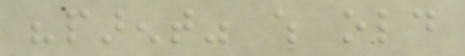"parent" which old
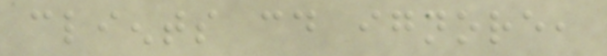clients could ignore,
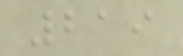219
